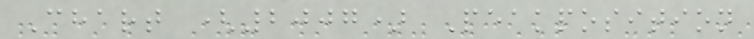Chart (2007) Peakposition
